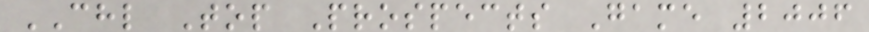CHL Top Prospects Game 2006
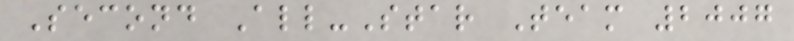Second All-Star Team 2007
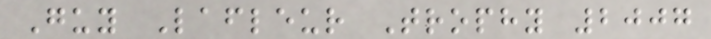Guy Lafleur Trophy 2007
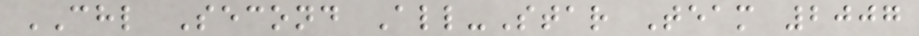CHL Second All-Star Team 2007
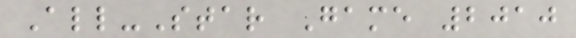All-Star Game 2010
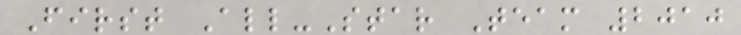First All-Star Team 2010
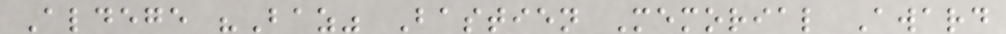Aldege "Baz" Bastien Memorial Award
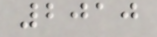2010
